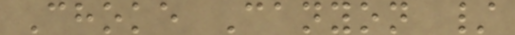Choke Canyon /
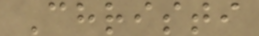Christi
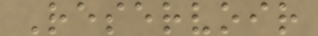Reservoir
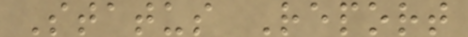Status Report
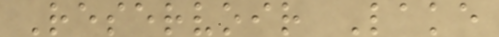Reservoir Lake
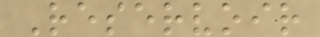Reservoir
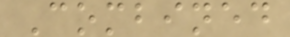Combined
